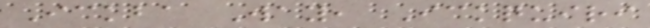Ickba Way, Ickquiri
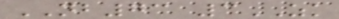NB73 3ZK
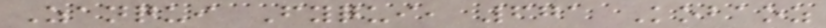Zanqui Fyqui, 671 Kobaoz
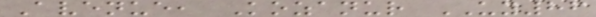Avenue, Kozanur UY86
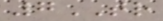7TR
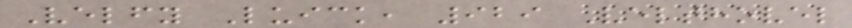Velfy Luick, 929 Velthovel
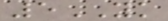5YK
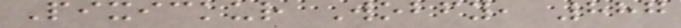Pixickur Wobfy, 887
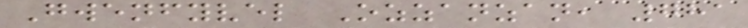Gwenfyvel Ozzanzan, 781
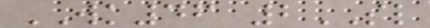WK46 2SL
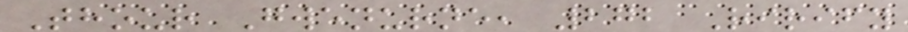Thour Gwenurne, 272 Rirify
